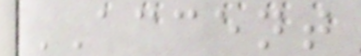ACCENT
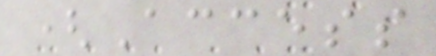(Access
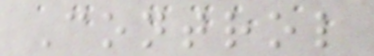Control
